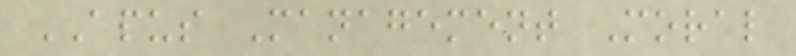APUS Management Moral
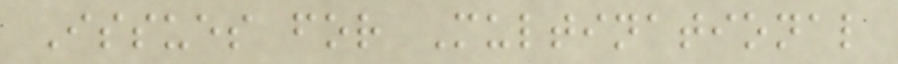Issues for Multinational
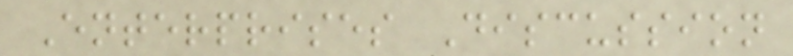Enterprises Discussion
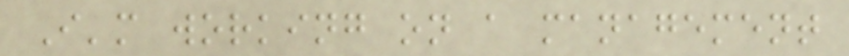I'm working on a management
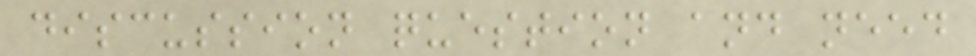discussion question and need
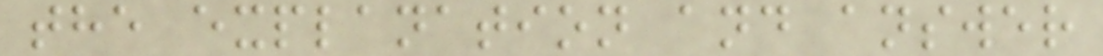the explanation and answer
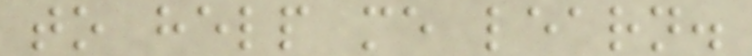to help me learn.
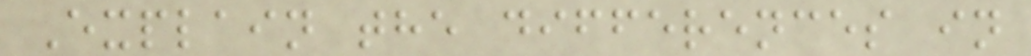Explain the differences in
